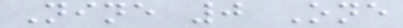Nine 0 One
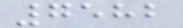7582
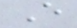E
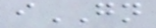iGN
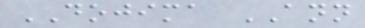DOJIMA ANN
